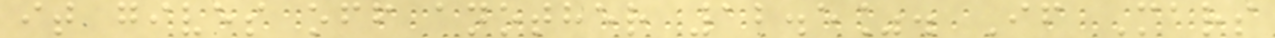it gives off another 12.5%. If Mars
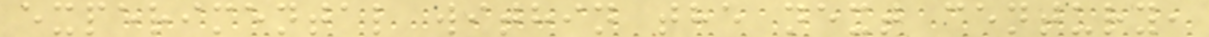experimental within the next century,
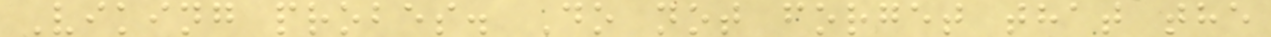Viking probes. Do not forget that the
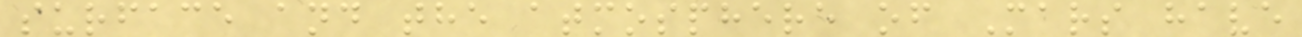surface and the atmosphere of Mars have
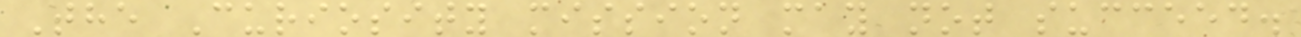The Curiosity mission may not succeed.
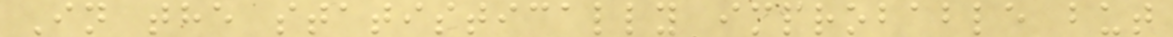In the statistically improbable but
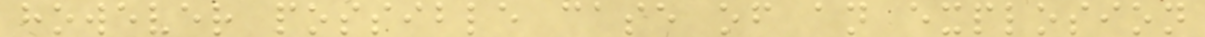however possible case of an explosion
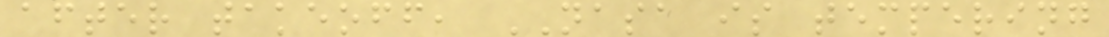after takeoff, NASA is tempering
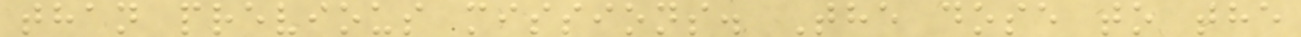than previous missions. The dose to the
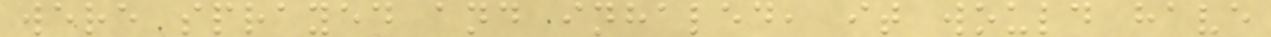were sprayed and inhaled, it would have
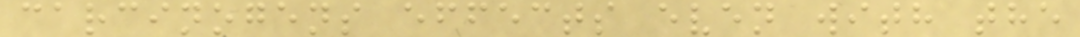carcinogens effects even with the
